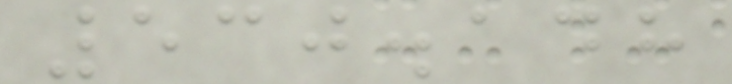530.148
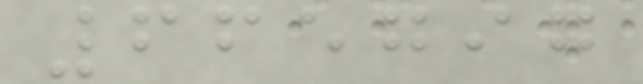665797
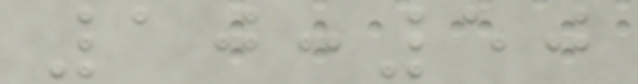10:50
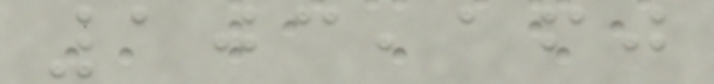103,160
